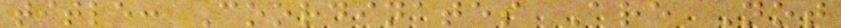title: Coordinates Are Not
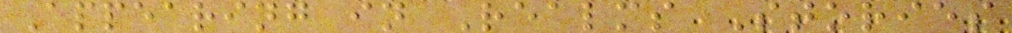Appearing in Realms Stories
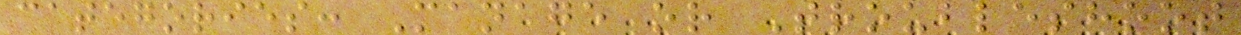categories: Manage or Troubleshoot
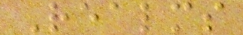Realms
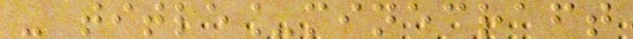- title_minecraft
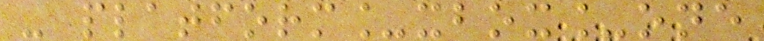- platform_xbox_one
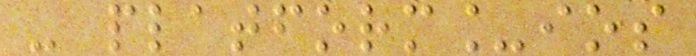- platform_ios
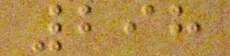298
